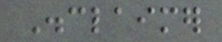Disclaimer
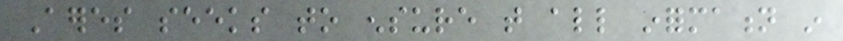Aeres seeks to ensure that all information in
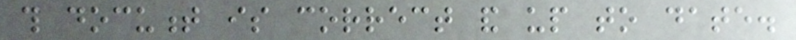this document is correct and up to date.
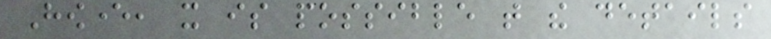However, it is possible that the details
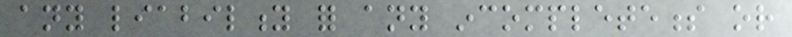any liability for any incompleteness or
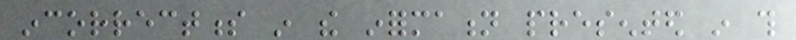incorrectness in the information presented in this
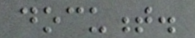document.
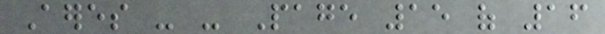Aeres - - Page 15 of 16
